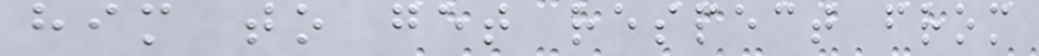him to get respect from
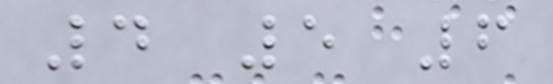4 5 6
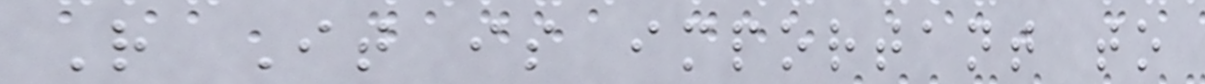R It is important to
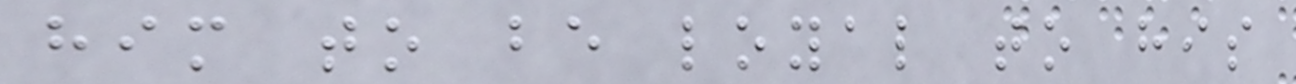him to be loyal to his
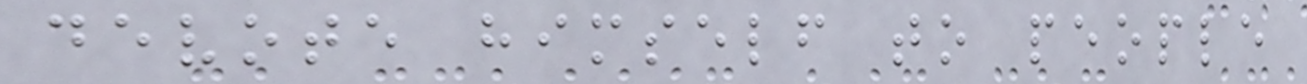devote himself to people
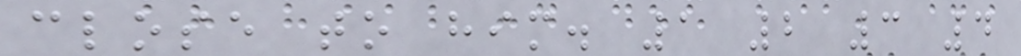close to him. 1 2 3 4
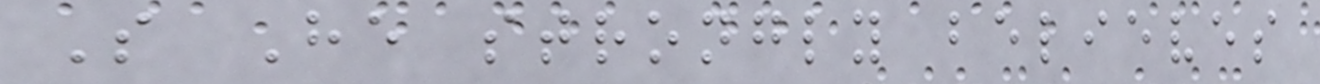S He strongly believes
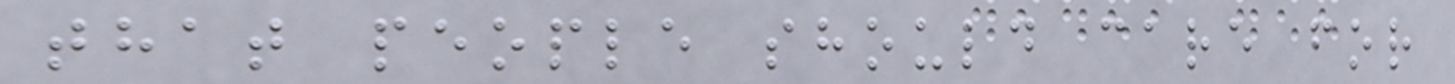that people should care for
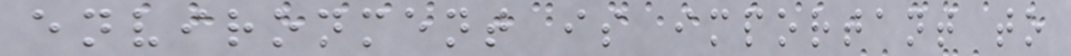environment is important to
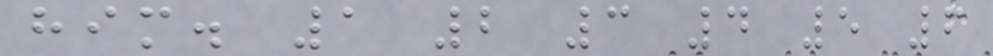him. 1 2 3 4 5 6
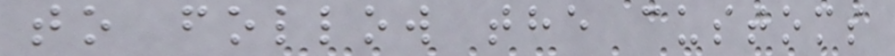to follow the customs
